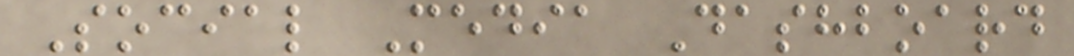Social Media Dashboard
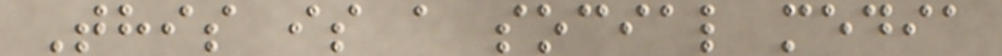This is a social media
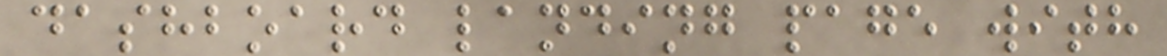dashboard landing page with
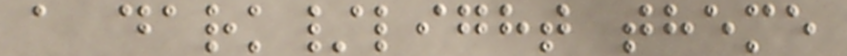a dark/light theme
